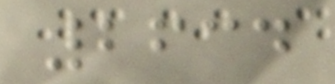2634
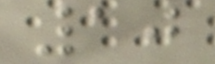10
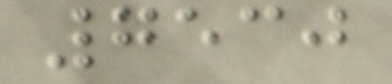7530
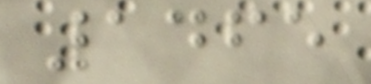1465
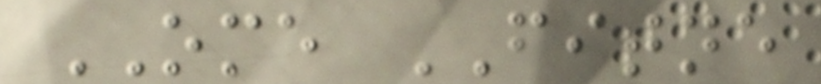OME FITNE
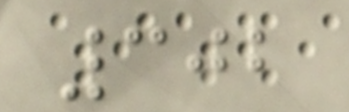302
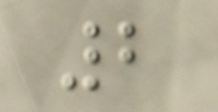2
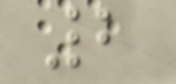2
